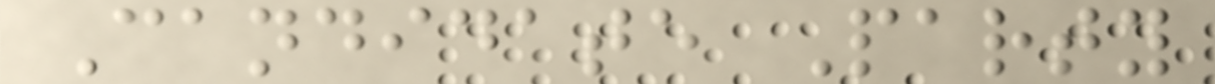Candidate Party
